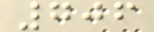706
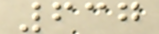637
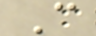C
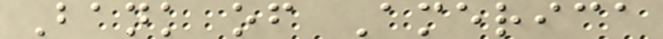Bank of America
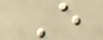E
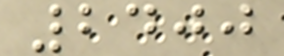2400
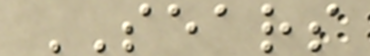SEARS
